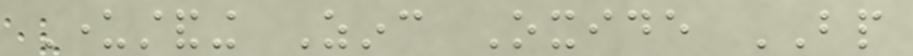Understanding Zinc Oxide BP
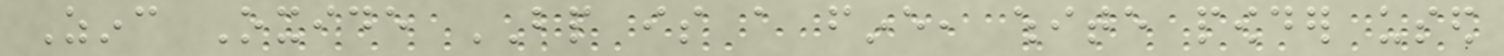Zinc Oxide BP is a fine, white powder used
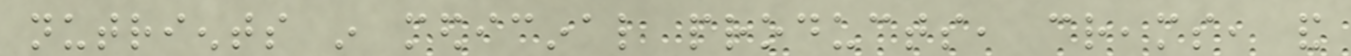nutrients in medicinal products, creams, and
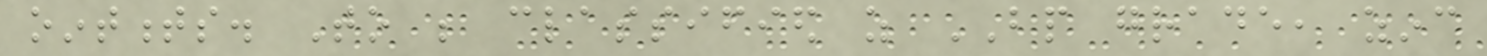ointments. To be classified as BP grade, zinc
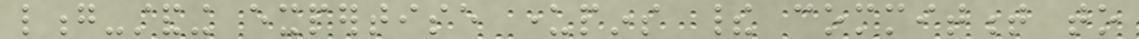long-standing expertise underpins their commitment to
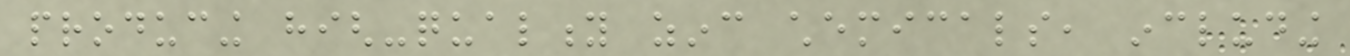producing high-quality zinc chemicals, including
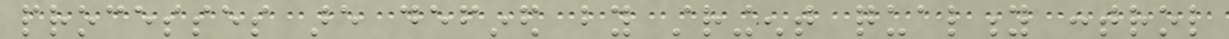processes are defined by stringent quality control
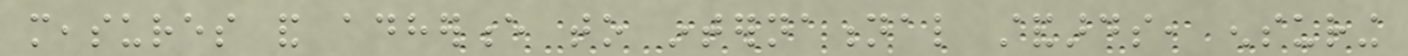measures and adherence to international standards, ensuring
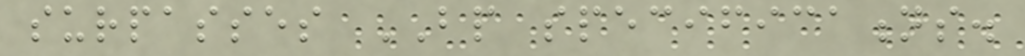surpasses BP specifications.
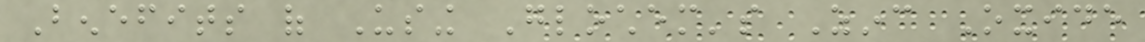Benefits of Using Glochem's Zinc Oxide
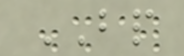BP
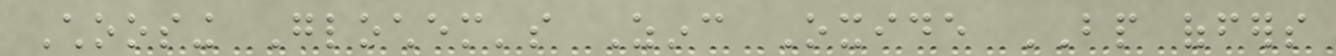Choosing Glochem's Zinc Oxide BP offers
